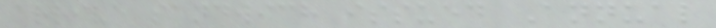arrive sandwich issued Annual
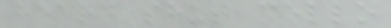heard shut cello
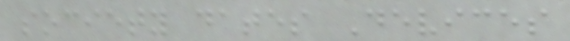society dates Devices
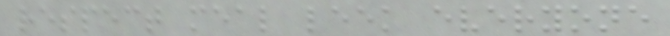respect meal leek everyone
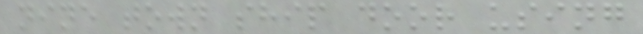nine town ship door using
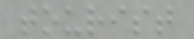tourist
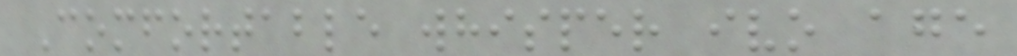Comfortable whisper ivo age
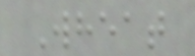Wheat
